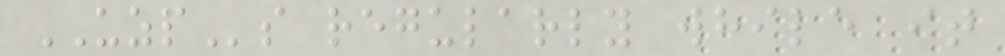UZPs regularly while it
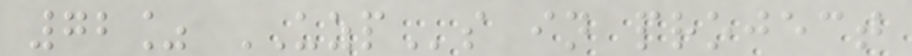72% UZPs in project
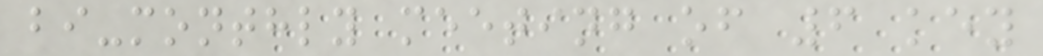bi-monthly meeting of 6 key
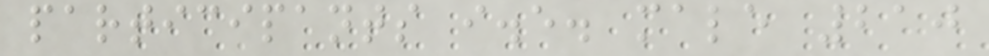participants i.e. male 210
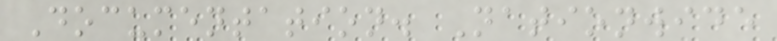Documentation. Nationwide
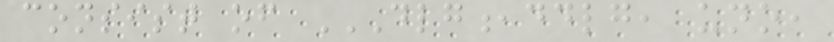consist of DLG,DDLG, UNO,
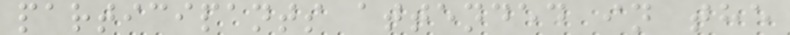participants attended in the
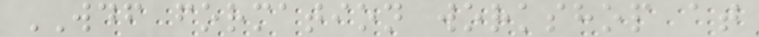WDF formation workshop at
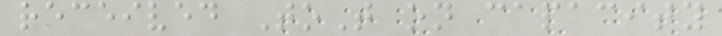received ToT on capacity
